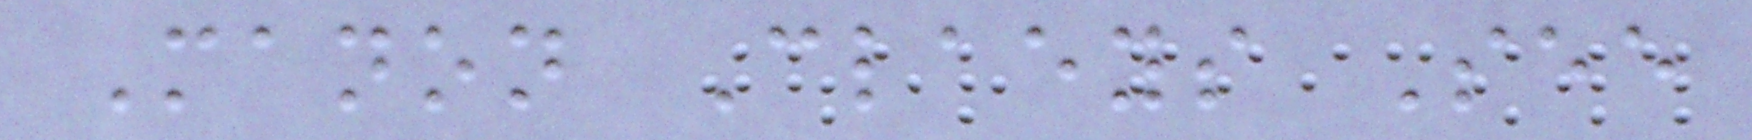Manon Claeys See
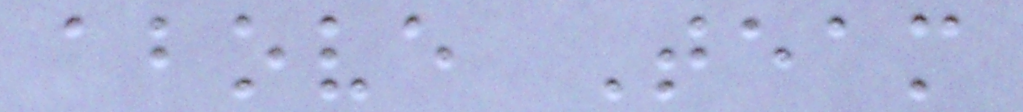above Team
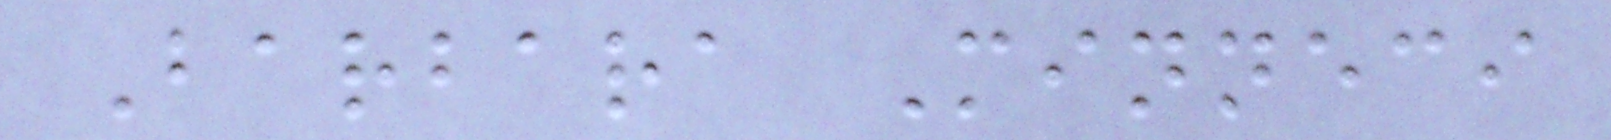Barbara Minneci
